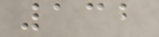132
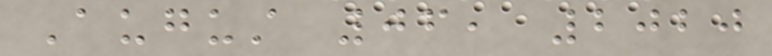August 06, 2020
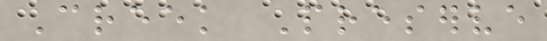Creek Preserve
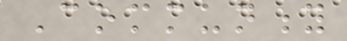Community
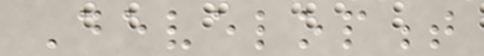Development
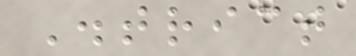District
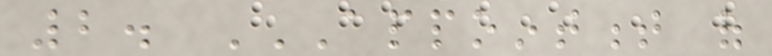2. APPOINTMENT OF
